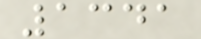1341
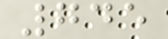745
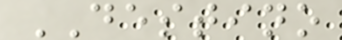DESTINO
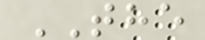THE
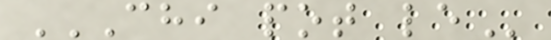CHI POT LE
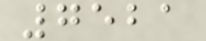7521
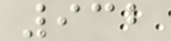932
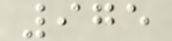975
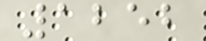1252
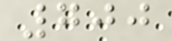700
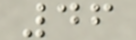46
